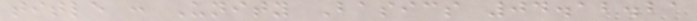title : Unity Basics 04.12.21
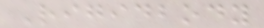Rigidbody
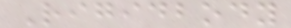Rigidbody
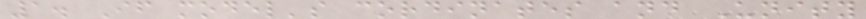1. If model's cordinates and Unity
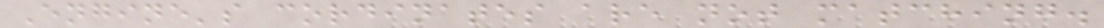Engine's cordinates are not matching.
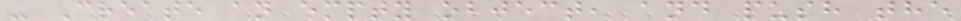- Create an empty object, and push the
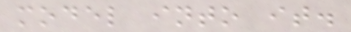model into it.
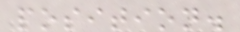position.
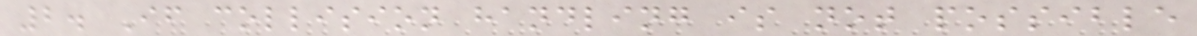2. If collision handling is not possible
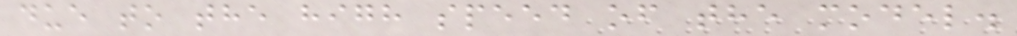due to the high speed of the model.
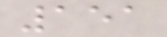151
